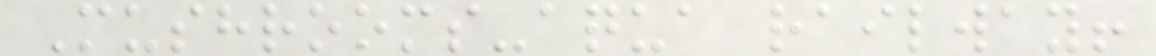Mushrooms-aqua railway!
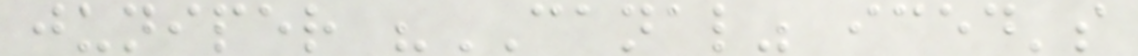juniper "CANAL" iced's
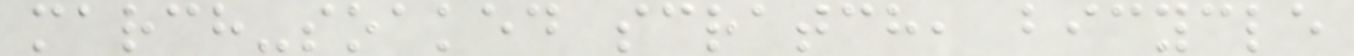march-soaked scratch, bicycle
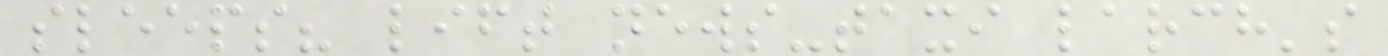sleeps? lift news-taxi larch's
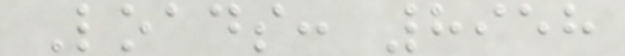Loads: 8958
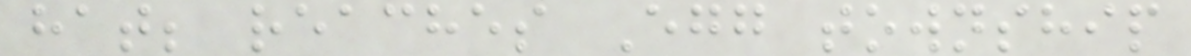hat; reaches Egg township
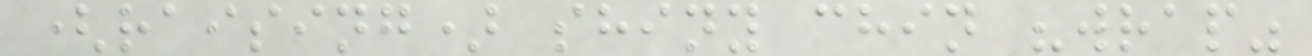(raising) shiny chin "wrap"
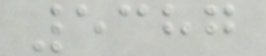5387
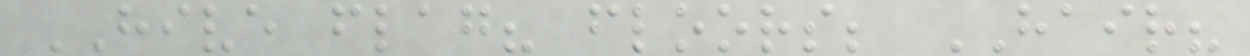HIVE flag? floors; HAIR?
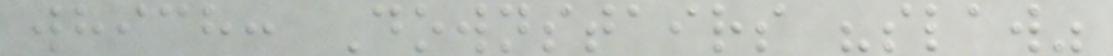which: Downstairs "slaw"
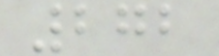272
